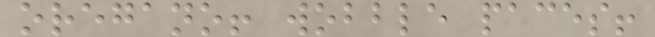oregano! wobble paces!
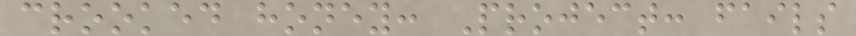crooked honey: Project: fails
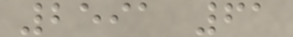2591 61
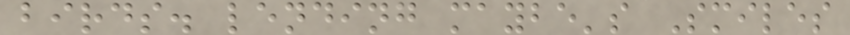birds. lending maybe's Smiles
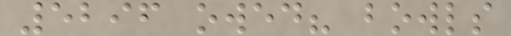5296 owed? bowls
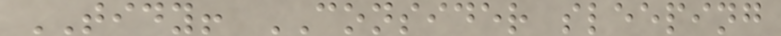TIDY! CONSIDER sleeping
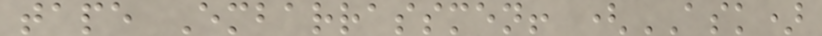tape Embarrassmen! (ASK)
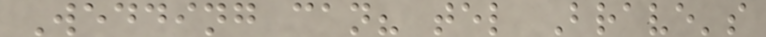Wedding can? tel Brave's
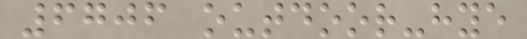6706 outdoor-hye
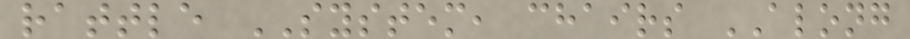rattle SYSTEM, chairs ALONG
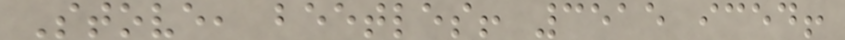Stove, beetles! 3515 iced!
